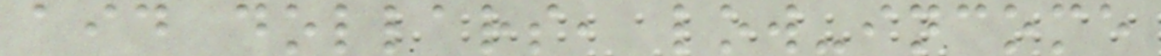aid dollars, low-income
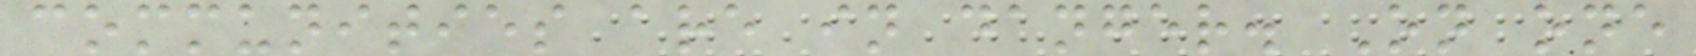communities are in danger. On one
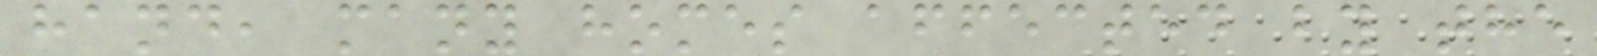hand, many homes affected by the
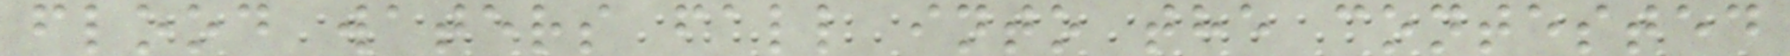flood waters fall into the contested
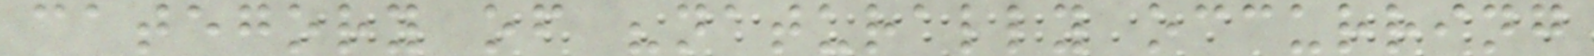category of "naturally occurring
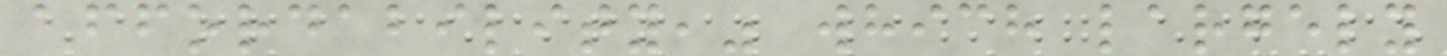affordability," which largely
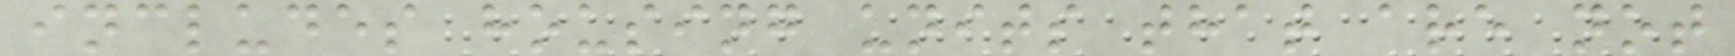includes housing units that are not
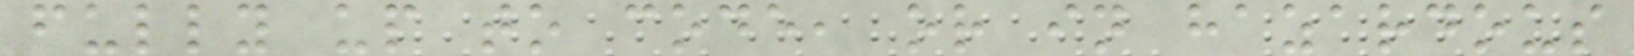fully up to code, or in hazardous
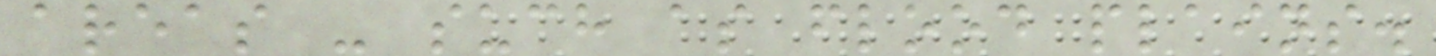areas - such as flood plains.
